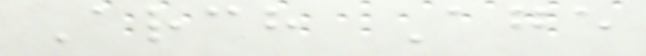Arch Age
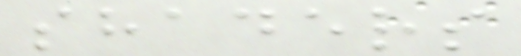shaders
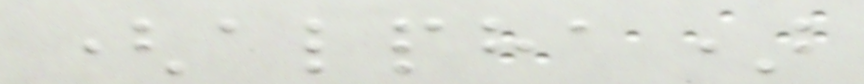(alpha)
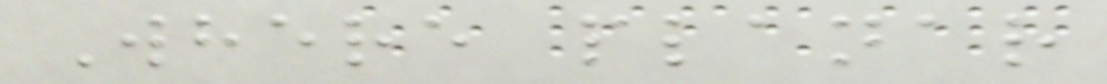Where planar
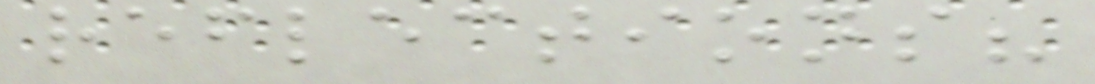reflections?
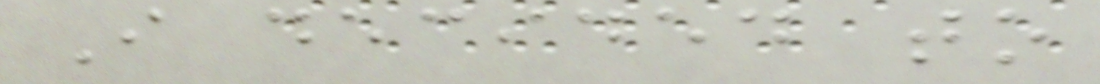I decided to
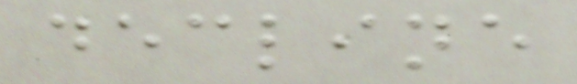decline
